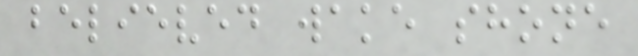believed wake shone
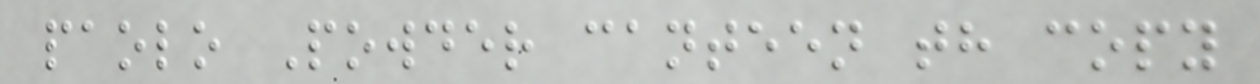paolo Powder canteen th copy
